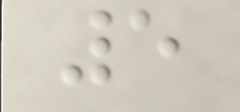5
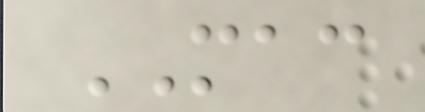MAC
